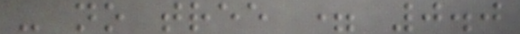- no tree = 0.0
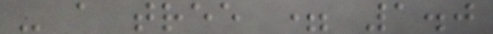- a tree = 1.0
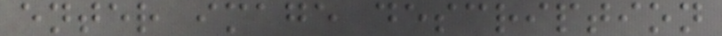enter image description
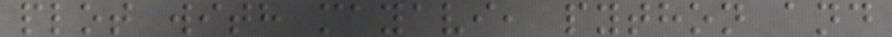plot with mayavi, python and
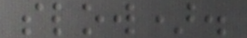slow).
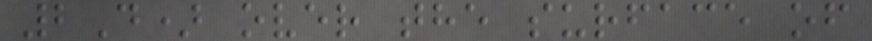2D) over the surface of
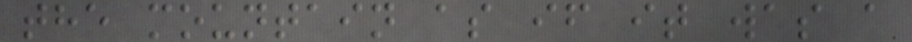the mountain as if it was a
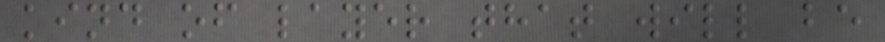kind of layer that will be
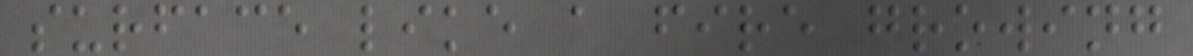surface like a fire growing
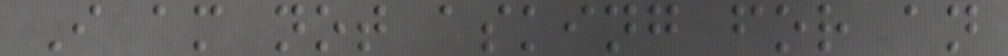I am not asking for an
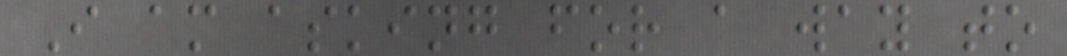I am asking for a way to
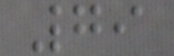79
